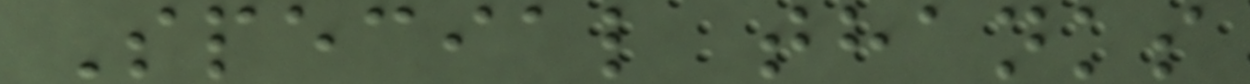Special thanks
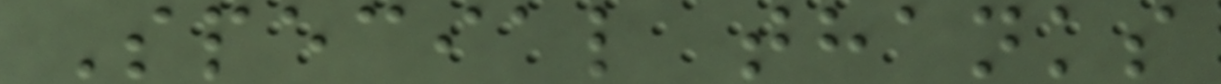Special thanks
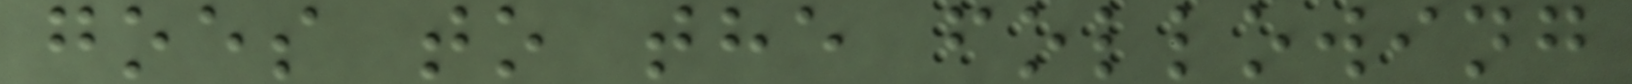goes to the following
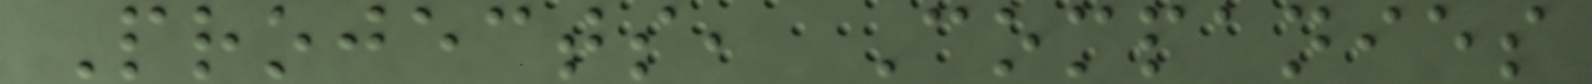Projects, Companies
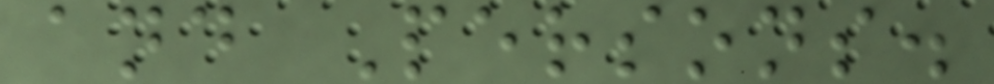and Persons.
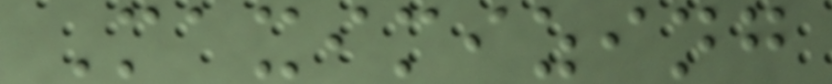Maximizing
